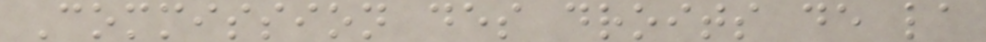Commission des droits de la
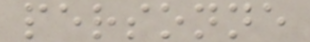personne
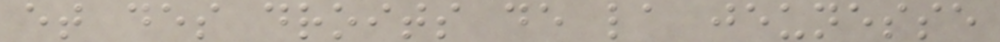et des droits de la jeunesse
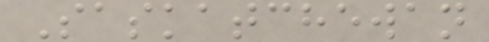Saskatchewan
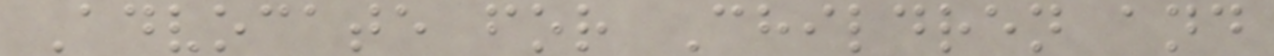Advocate for Children and
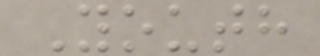Youth
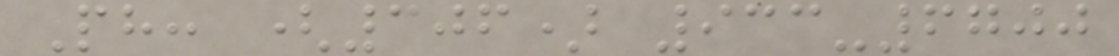Ph: (306) 933-6700
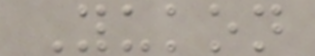Yukon
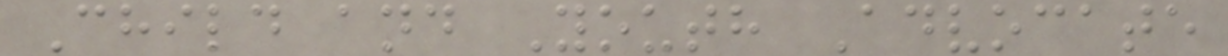Child and Youth Advocate
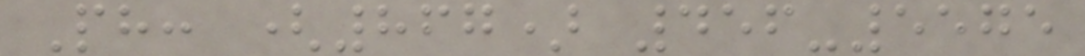Ph: (867) 456-5575
